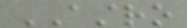ASTRO
